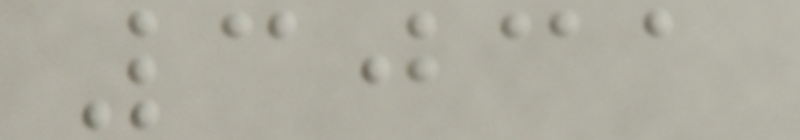3031
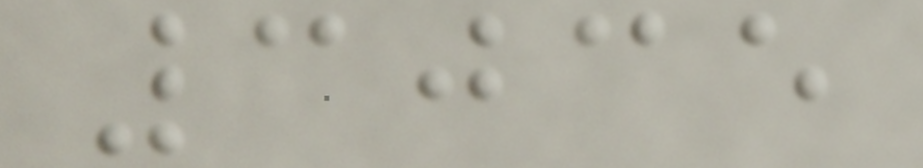3035
